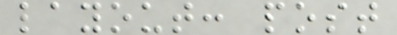layout: post
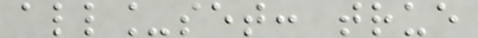all_set: true
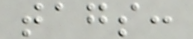tags:
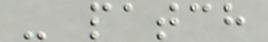- patch
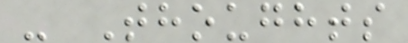- Thoughts
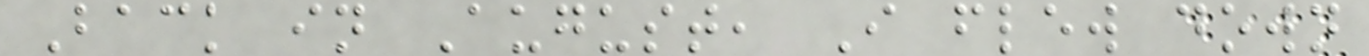Back in August, I flew down
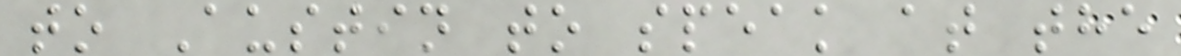to Austin to speak at the
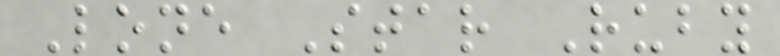Lone Star Ruby
